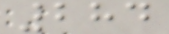284
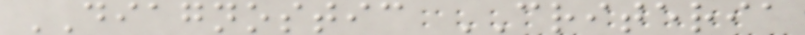DIAGNOSTIC CRITERIA
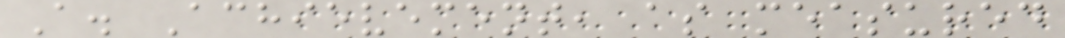A. Achievement, as measured
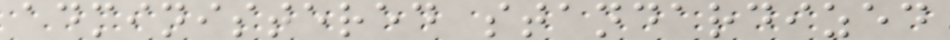administered standardized
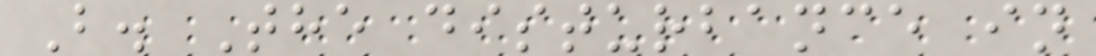B. The disturbance in
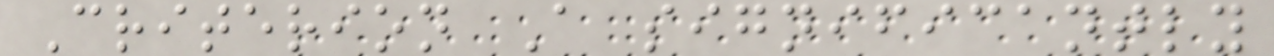Criterion A significantly
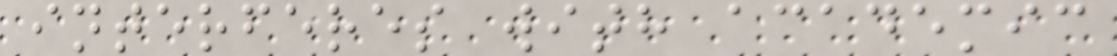interferes with academic
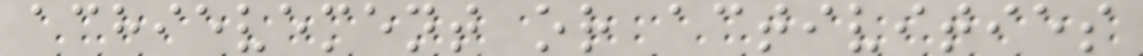achievement or activities
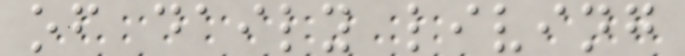of daily living
